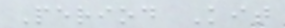Period Kit
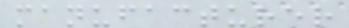manufacturer
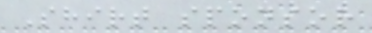Shirt sponsor
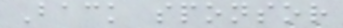Back sponsor
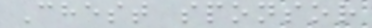Chest sponsor
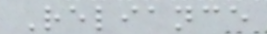Reliance
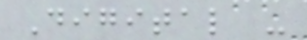Digital -
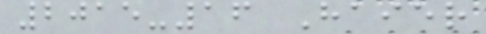2015-16 Haier
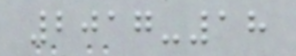2017-18
